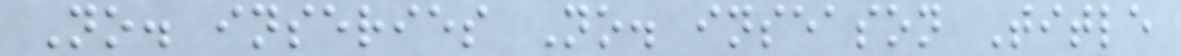No. inseries No. inseason Title
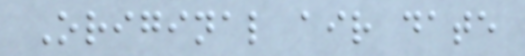Original air date
